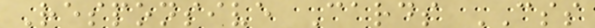Responsive Cards CSS
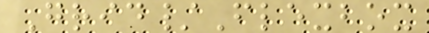Grid/Flexbox
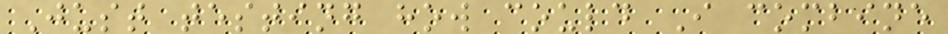Just testing how could I combine
